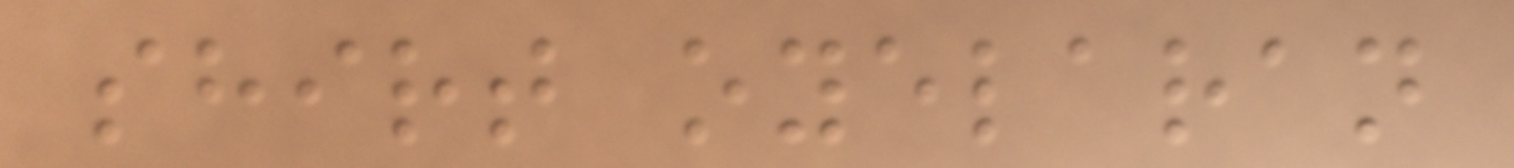shirt oyelaran
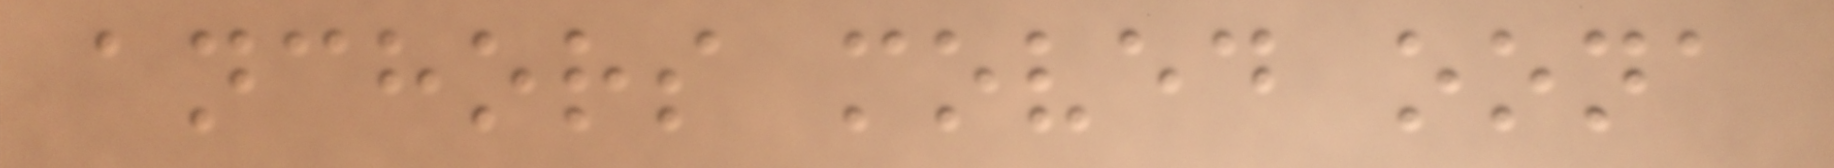anchors moved oona
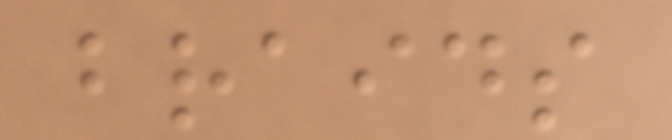braids
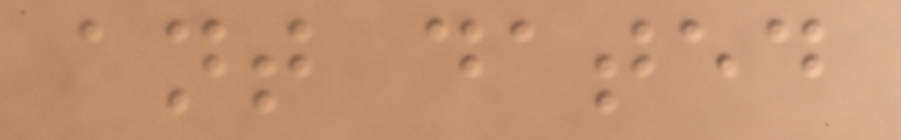ant dated
